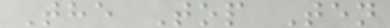The Top Ten
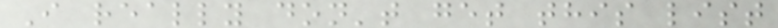I really don't get this list
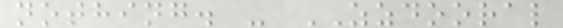nothing. - ZZDOORAL
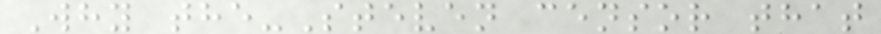Why the-Steven censor that
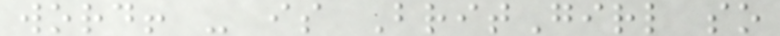word! - is BritGirl so
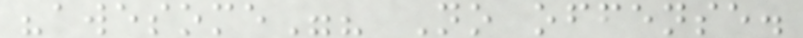"awesome"? No offense.
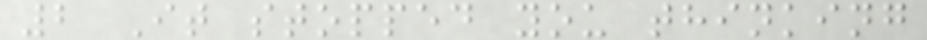2 It stopped you thinking
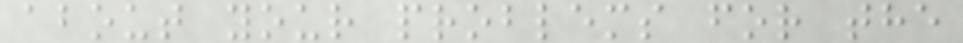about your problems for the
